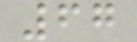67
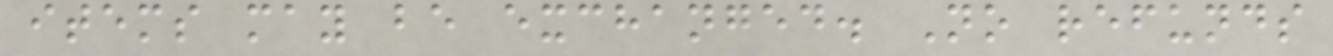items may be exchanged. No refunds
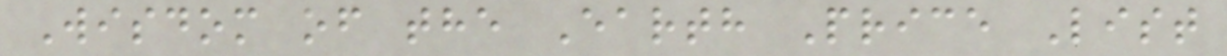Wisdom of the Earth Price List
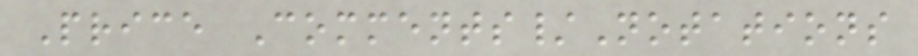Price Comments/Notations
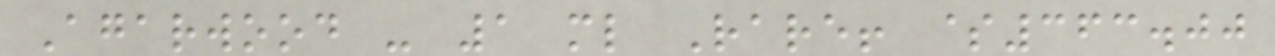Agarwood - 1 ml Rare! $363.00
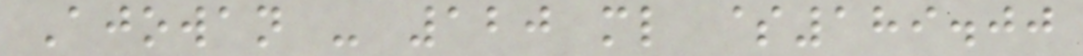Ajowan - 120 ml $189.00
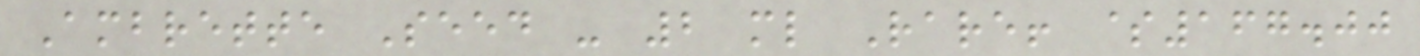Ambrette Seed - 2 ml Rare! $167.00
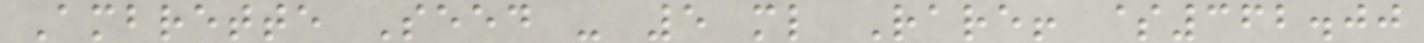Ambrette Seed - 5 ml Rare! $362.00
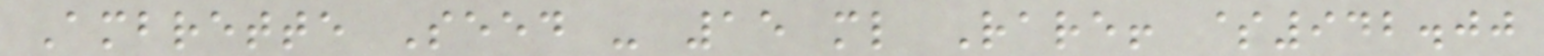Ambrette Seed - 15 ml Rare! $942.00
